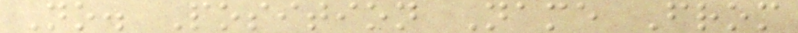No. Position Name From
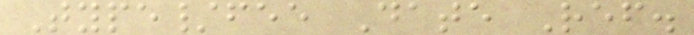Type/fee Date Ref.
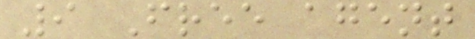9 Free agent
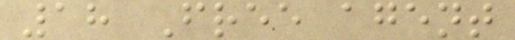18 Free agent
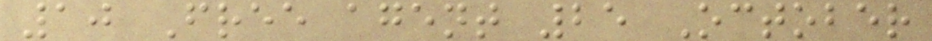10 Free agent 25 October
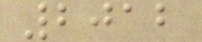2012
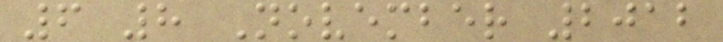6 8 November 2012
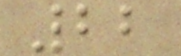22
